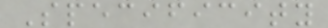Specificity
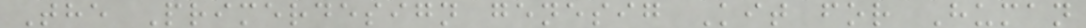The Primerdesign genesig Kit for Human
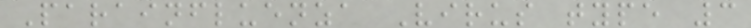Parainfluenza Virus type 3
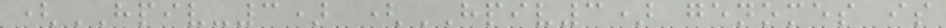(HPIV-3) (HPIV3) genomes is
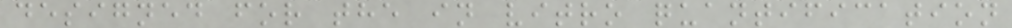designed for the in vitro quantification
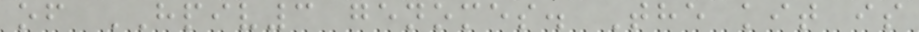of HPIV3 genomes. The kit is
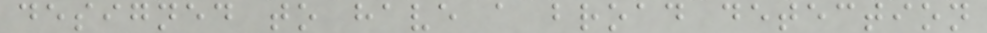designed to have a broad detection
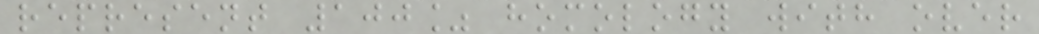represent 100% homology with over
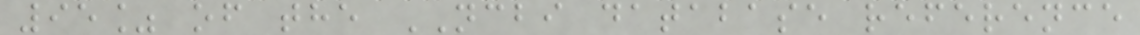95% of the NCBI database reference
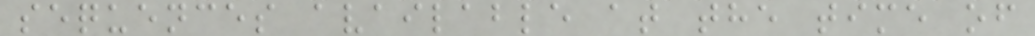sequences available at the time of
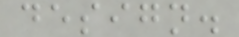design.
